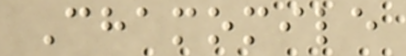Chamomile
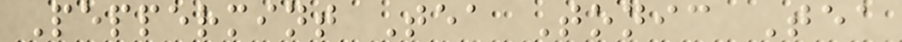Peppermint Tea Tonic Tea
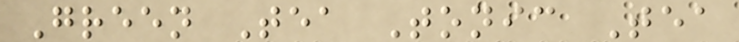Green Tea Tonic Tea
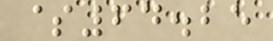$64.25
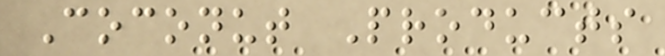Coconut Products
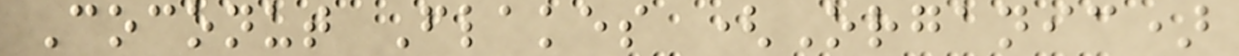Coconut Flakes (Organic)
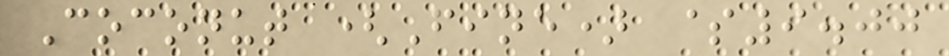Coconut (Fine) $9.00
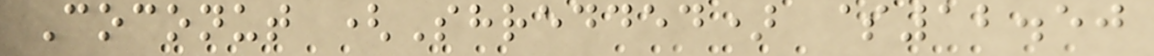Coconut (Shredded) $12.50
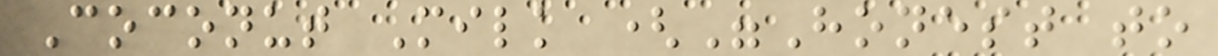Coconut Milk ("Honest to
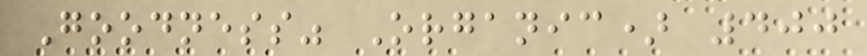Goodness" Organic) 400
